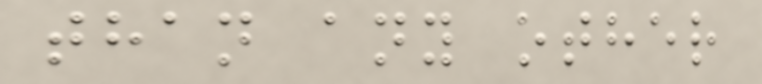than any other
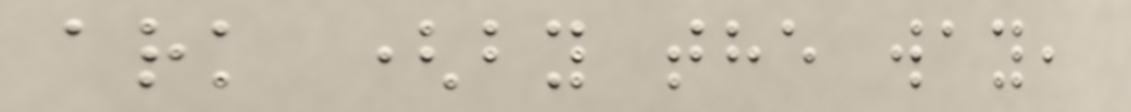ark (by the way,
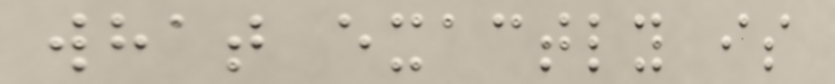what exactly is
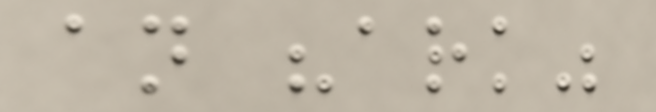an "ark"
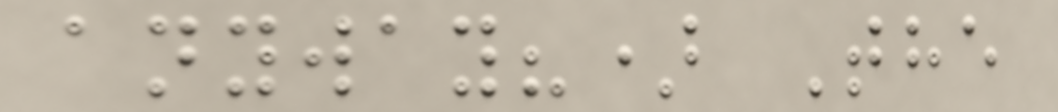anyway?) The
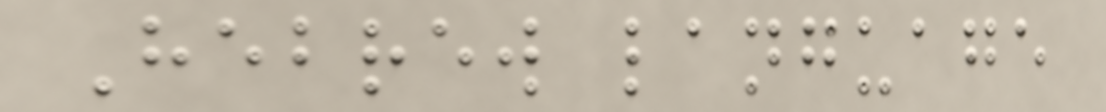Hebrew language
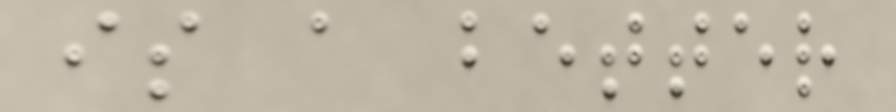is a better
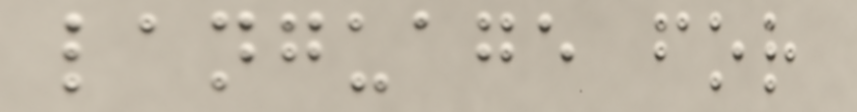language for
